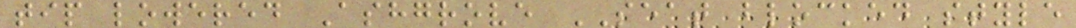tip lowered Ashgrove SEAT blocked style
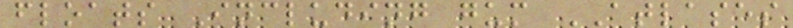floats Including gum ATLASES
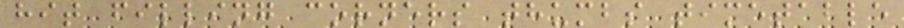hit filling corners thumbs timetable
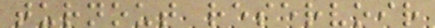turnout reservoir
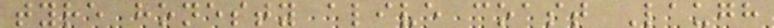tyre honesty alive coast Laugh
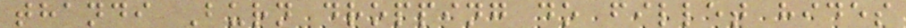thandi Burn dropping do fillet hides
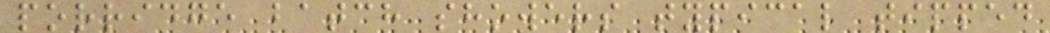porridge batch showers typical tipped
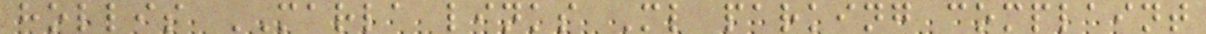hollis MARLA links Ml parking complaint
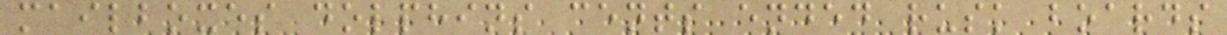mailboxes dolphins cents ended rusk boards
